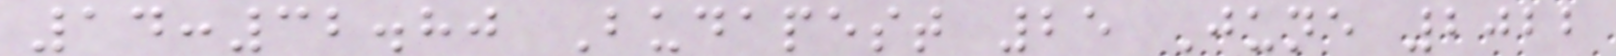14:32.80 Budapest 25 June 2022
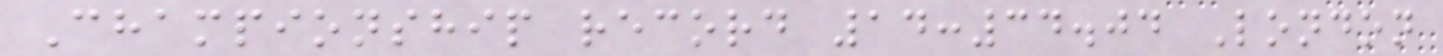Championship record 14:34.04 London
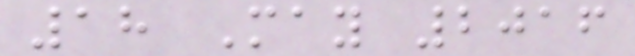18 May 2016
